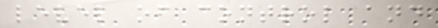level of control and
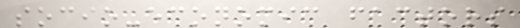socio-economic factors
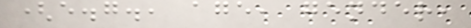(e.g., age, gender,
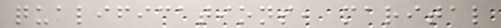qualifications, marital
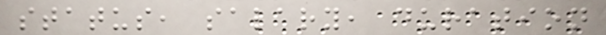status, salary, duration
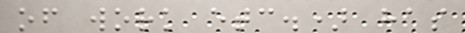of work etc.) has
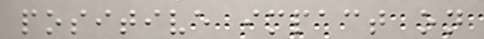positive impact on
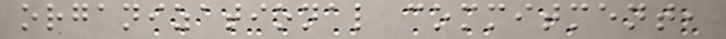organizational commitment,
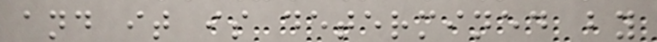and it is determined by
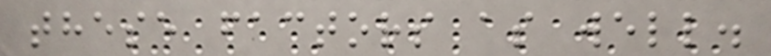these factors as well.
